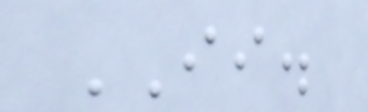II.
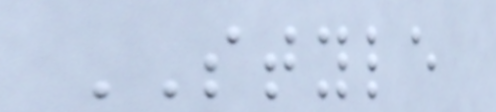STYLE
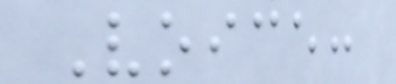Voice:
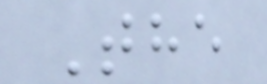The
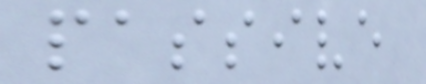passive
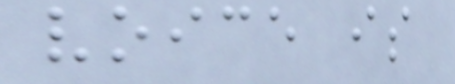voice is
